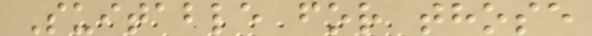Suitable for those
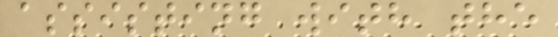assisting with the
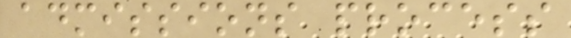admissions process
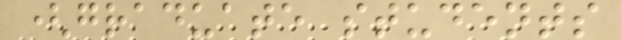(graduate students
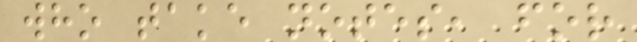who take notes, for
